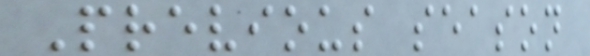Previous season
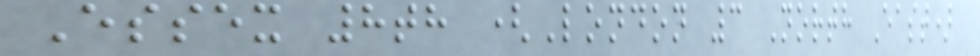Essex 8th (London 3 North East)
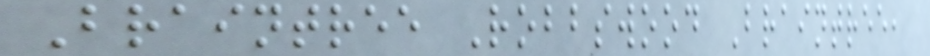Braintree Robbswood Braintree,
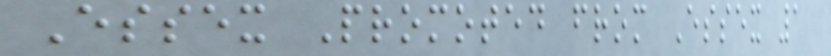Essex Promoted from Essex 1
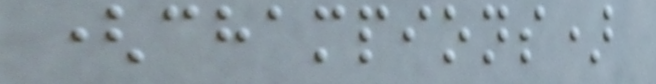(champions)
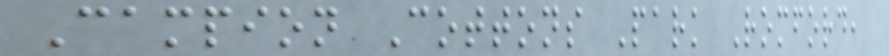Campion Cottons Park Romford,
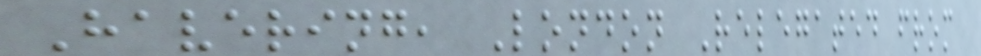Havering, London Relegated from
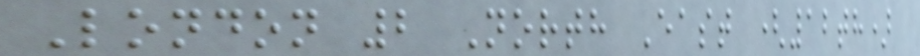London 2 North East (12th)
